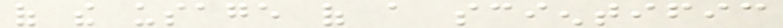of the usage of a scientific
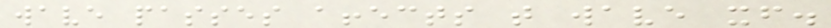wave passes affects that wave itself.
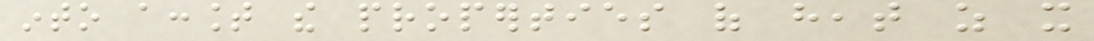into account the properties of heat as it
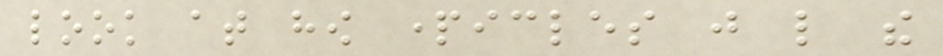look at how particles just like the
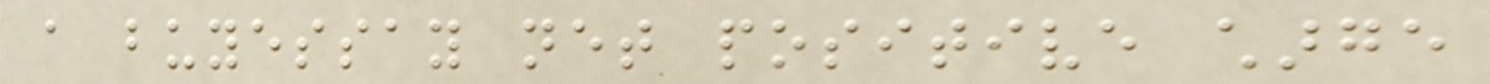a buyessay net positive charge
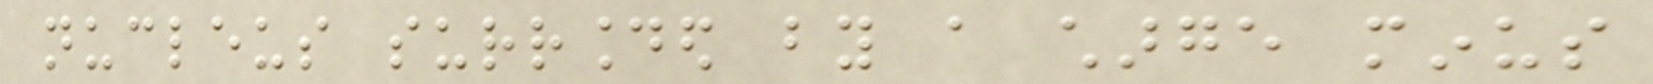nucleus surrounded by a charge minus
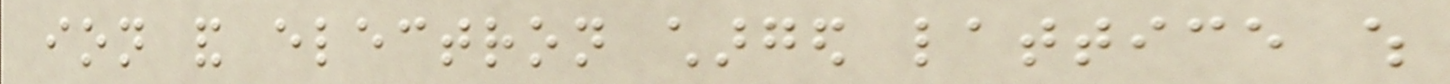ion and electron charged lattice which
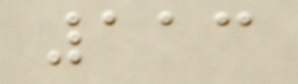113
